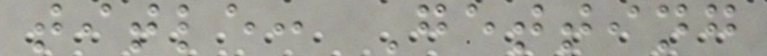title: Getting
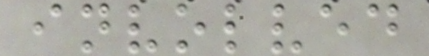involved
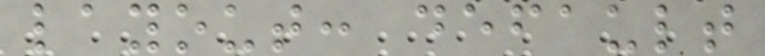layout: default
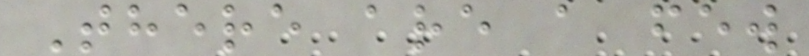There are a few
